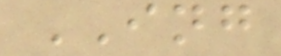ING
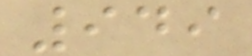949
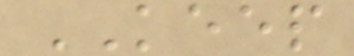KEEP
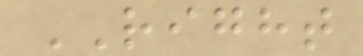RIGHT
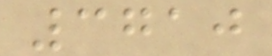3710
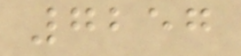7257
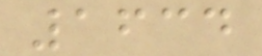1634
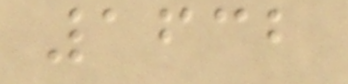1632
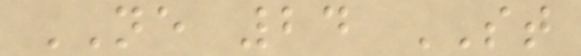NE 24 ST
